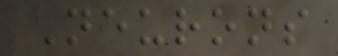Neurons
